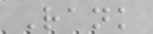Rank
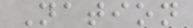Nation
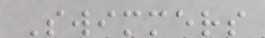Swimmers
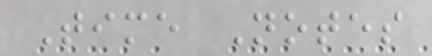Time Notes
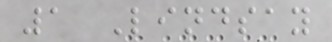1 Lindsay
